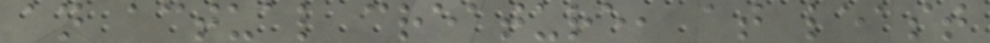an actual creature, at least
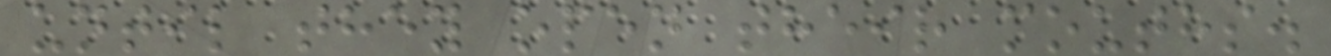until they open their mouths.
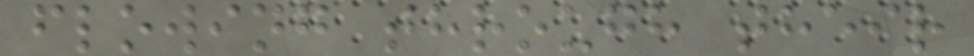flowing through their
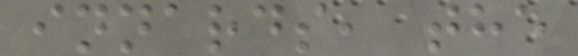innards, the
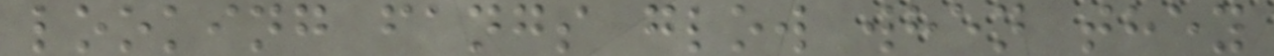looking fangs glow when they
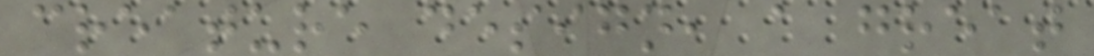creature design, a great
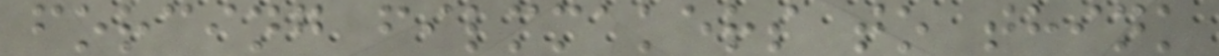forcing filmmakers to think
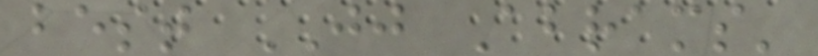best JJ Abrams'
